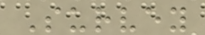Survey
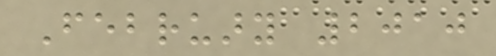February 2010
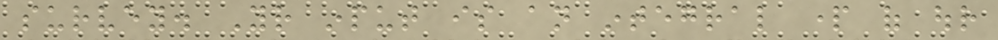survey. Your input is an integral part of our
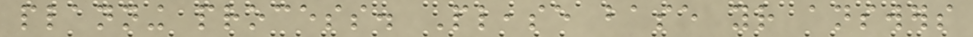planning process. Please base your answers
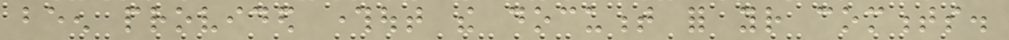been provided throughout the document for your comments.
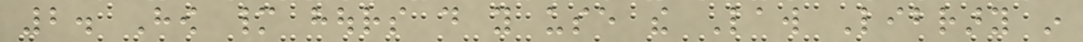2. How many hours do you use the Law Library in
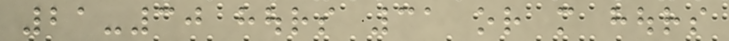21-30 hours 31 or more hours
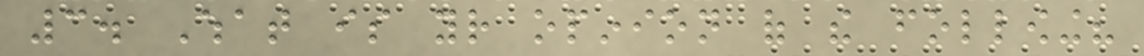3. What is your opinion of the following?
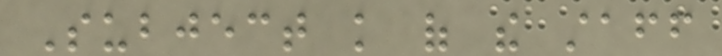Subject knowledge of the staff
